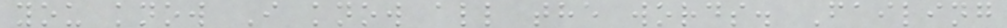you know I know all the words. Failing
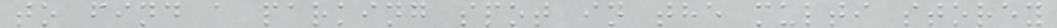to find a parking spot in the multi storey
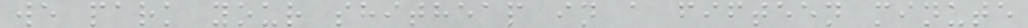we park your shitheap in a fifteen minute
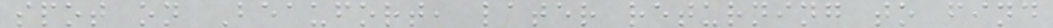spot on Beaufort, later returning to find
